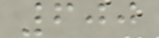600
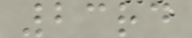23rd
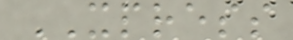XPRESS
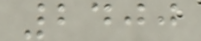2400
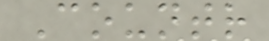Countr
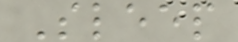Sleep
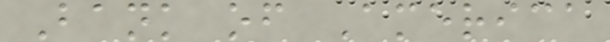Bank of America
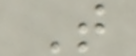T
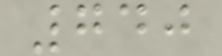740
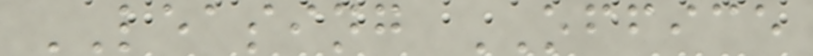LEASING OFFICE
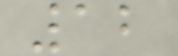12
